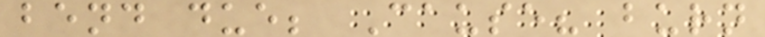bend due; Cause? burn
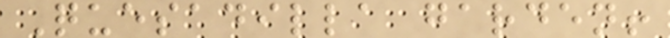Quesadilla garden!
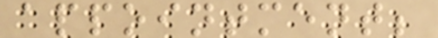appointment;
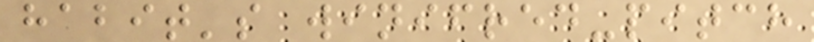habit's winifred-pitch
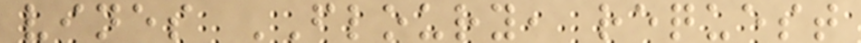vines FLOURY, request
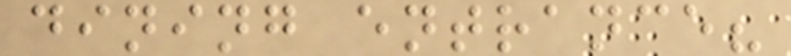dining entrance?
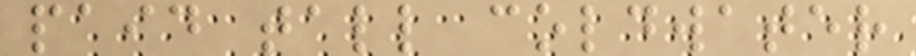paid tall coldwater
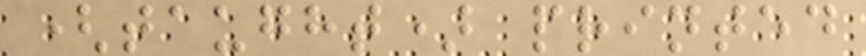(taught) printed
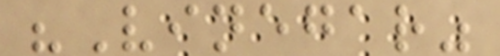"Vinegar"
